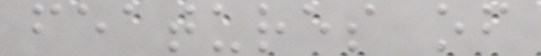features of
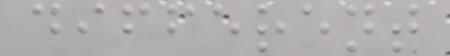different
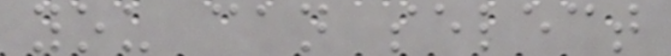you can select
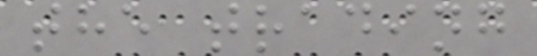the trading
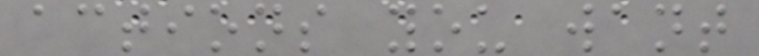actions you want
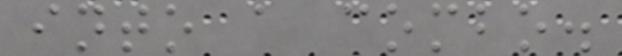into a combo.
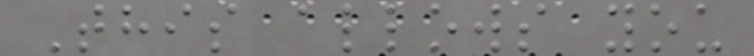This allows you
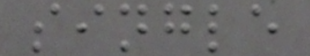single
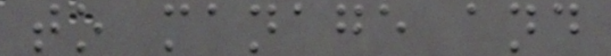to manage and
